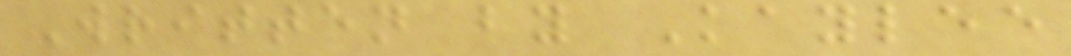Written by Kaylee
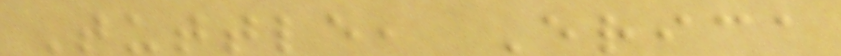Tuttle, Erica
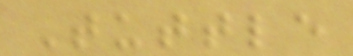Tuttle
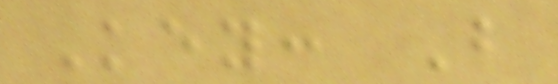Key: B
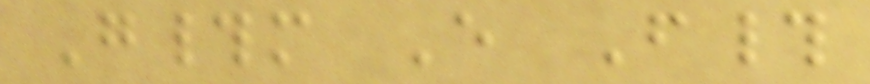G#m E F#
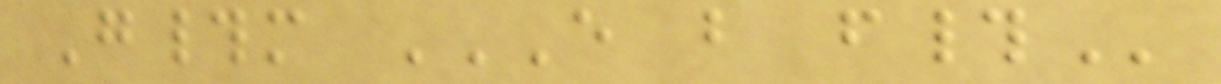G#m E B F#
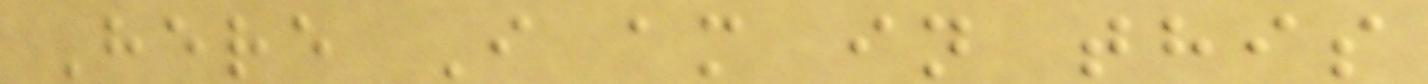Here I am in this
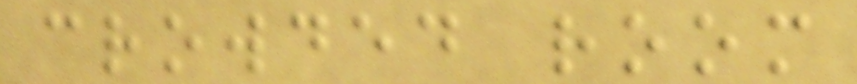crowded room
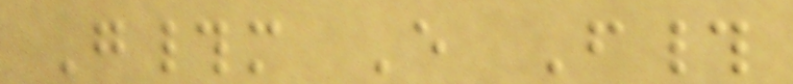G#m E F#
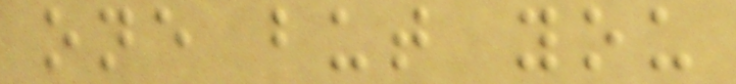one but you
